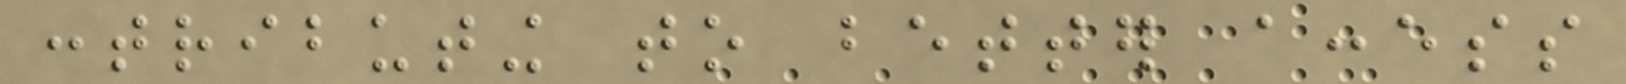contributing to better access
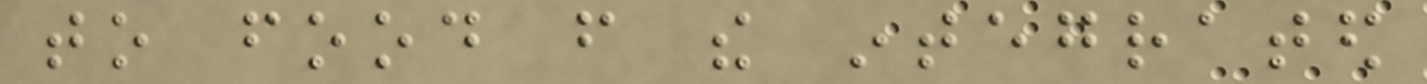to food from the integrated
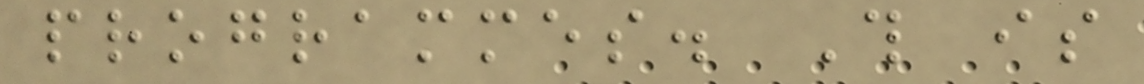programmes. This is
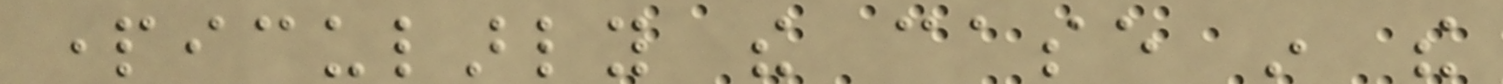particularly the case in the
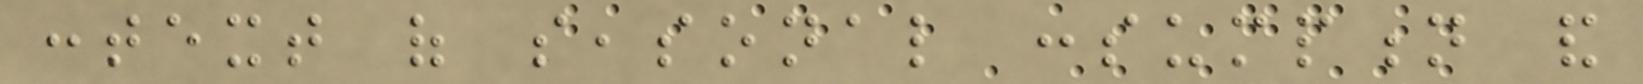context of seasonal consumption and
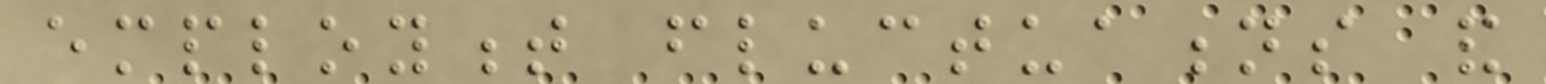employment fluctuations and
